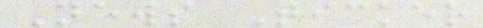News Ticker
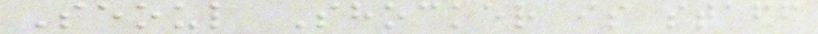Seoul Shocker is staff
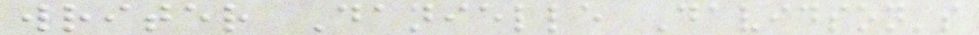writer Danielle Davidson's
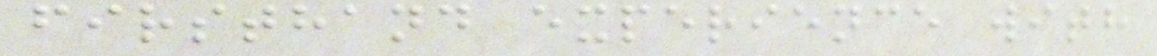firsthand experience with
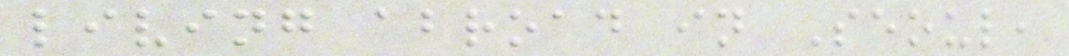living abroad in Seoul,
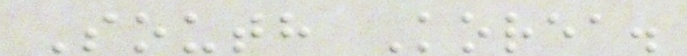South Korea.
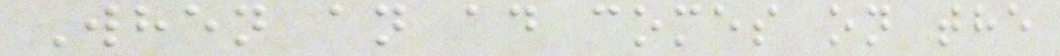When an ad comes on the
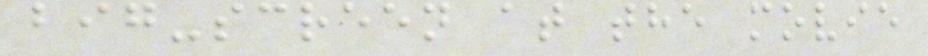big-screen at the movie
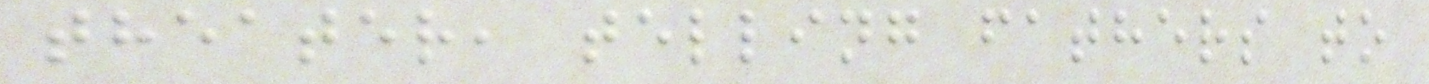theater, telling fathers to
